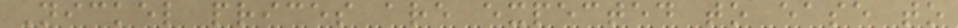Nickel prices are expected to ease to
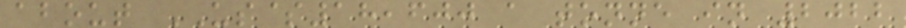about US$18,600 a tonne in 2022
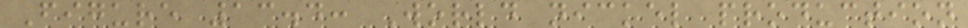Figure 13.4: World nickel production
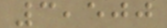3,500
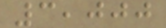3,000
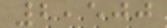2,500
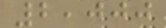2,000
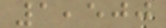1,500
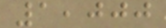1,000
